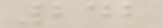242
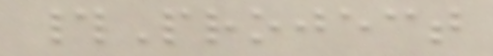#Project
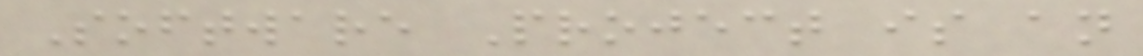Software Project is an
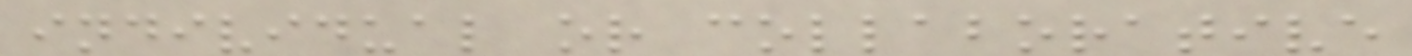individual or collaborative
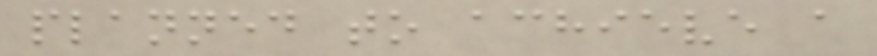planned to achieve a
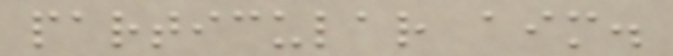particular aim.
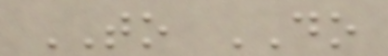TO DO
